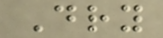Dry
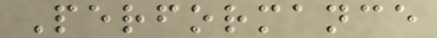Performance
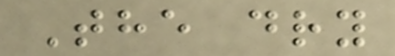The dry
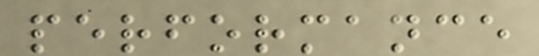performance
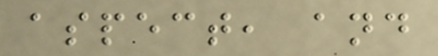aspect, and
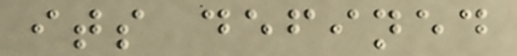its defined
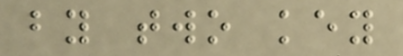by two key
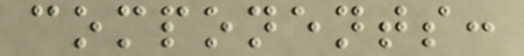components:
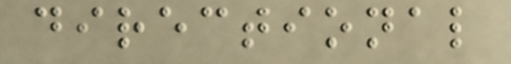directional
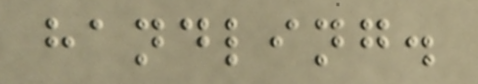handling.
